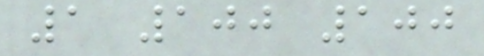1 100 100
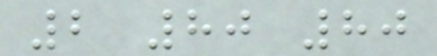2 80 80
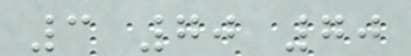3 70 70
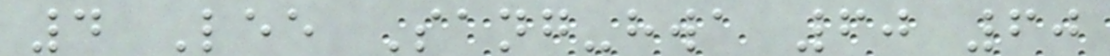4 Lee Sang-hwa 60 60
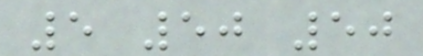5 50 50
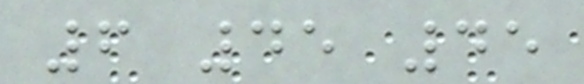6 45 45
